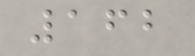162
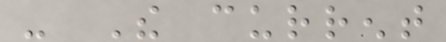- The current
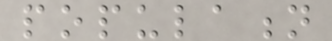population
